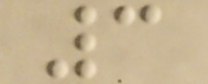3
